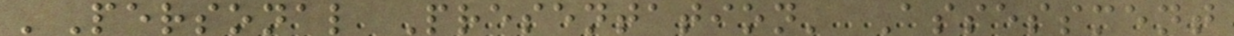'Personal Presentation' Assessment
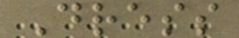Dress
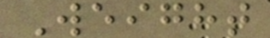Weight
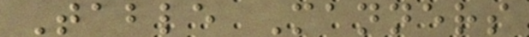Table Manners
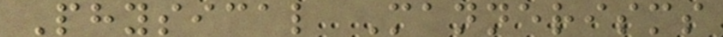Physical Mannerisms
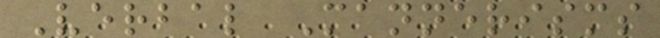Verbal Mannerisms
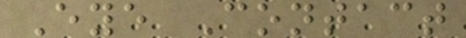Eye Contact
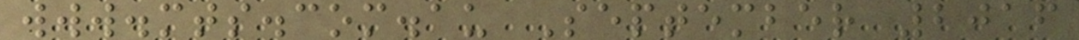www.mts.com.au September 2016
